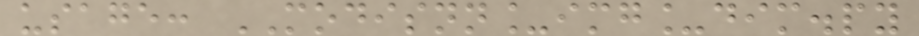usage: MODISNN_img_dim.py
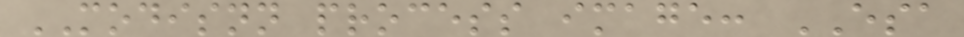MODISNN process image: ESA
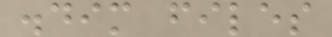.dim files
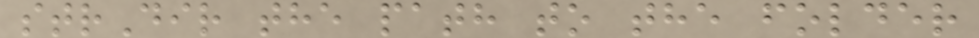strDir the path to the folder
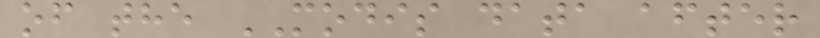of the MODIS data after
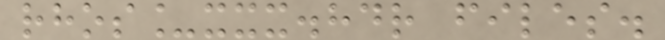rhos_xxx.hdr files.
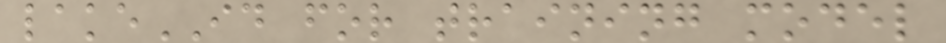lakeID for training model
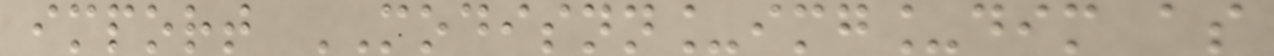import MODISNN_img_dim as
